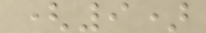(9)
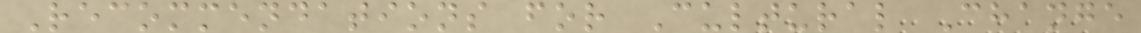Recommendations for Cultural Change
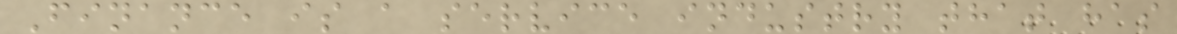Finance is a service industry that has
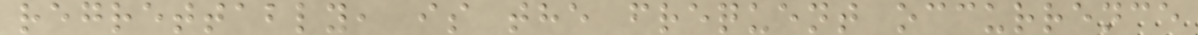regrettably, is the frequent occurrence
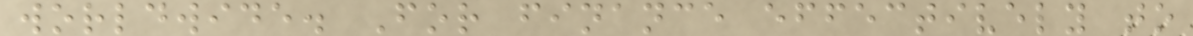worldwide. For finance effectively to
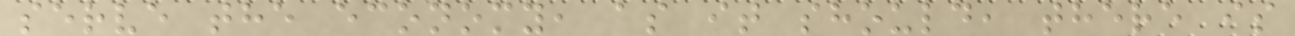serve the economy, as it should, there is
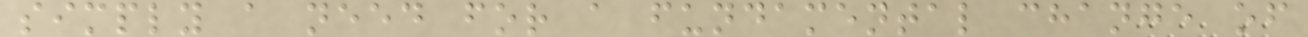simply a need for a fundamental change of
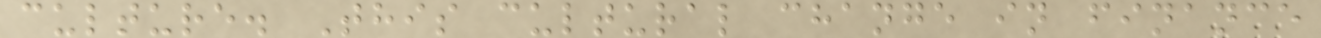culture. This cultural change in finance
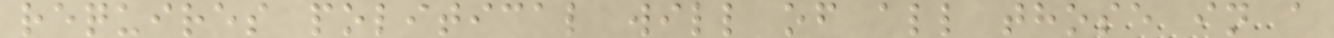requires political will of all those in a
